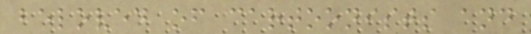beloved of cartoonists and
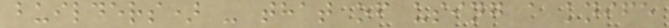builders) - that of using a knife
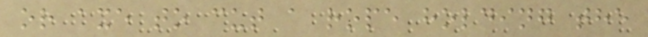or axe to cut a rope holding the
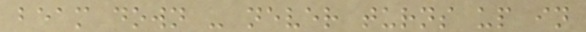beam down - never turns up in
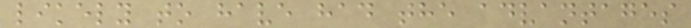likely to have had the advantages
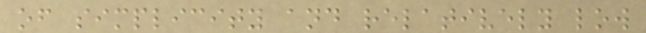of simplicity and relatively low
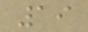19
